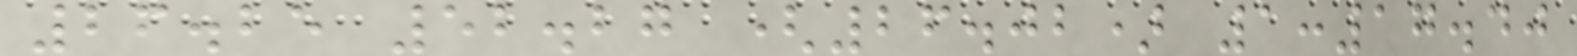26.25 52.27 (26.02) 1:17.40
